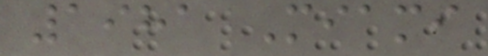1981 Miami
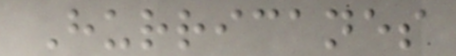Hurricanes
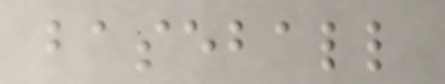baseball
